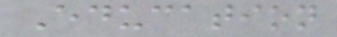Education
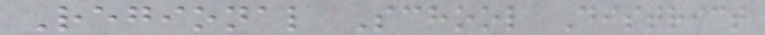Regional School District
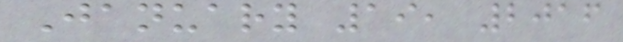January 19, 2016
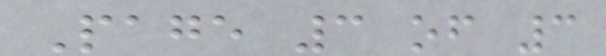Page 3 of 3
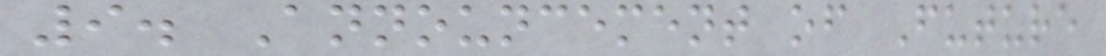9. Announcement of Future
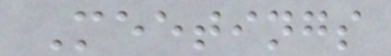Meetings
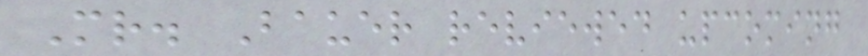Mr. Bauer reviewed upcoming
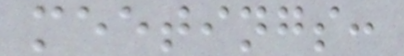meetings:
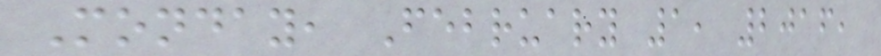Monday, February 1, 2016,
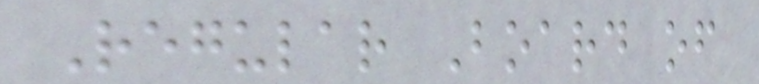Regular Board of
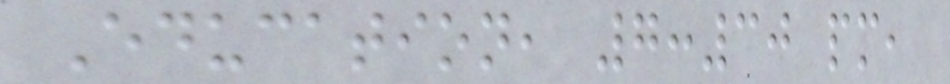Education, 7:30 pm,
